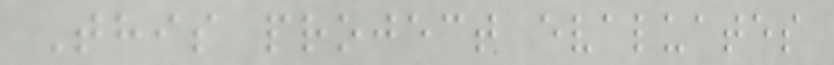This project evaluates
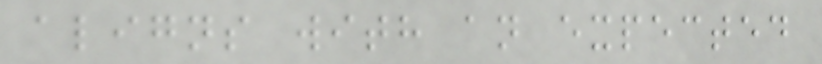aligns with an expected
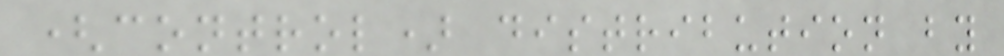(control) distribution by
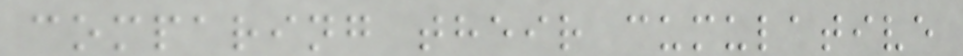comparing their cumulative
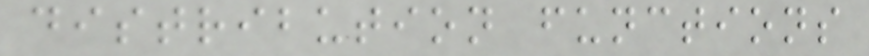distribution functions
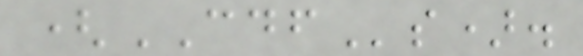(CDFs).
